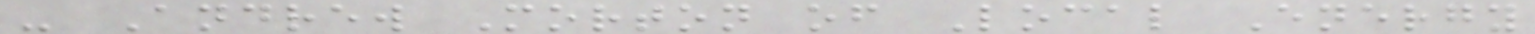- Andrew Morton of Local Energy
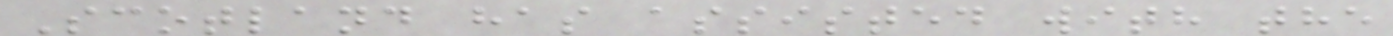Scotland has assisted with the
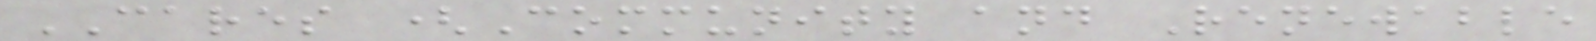CARES (Community and Renewable
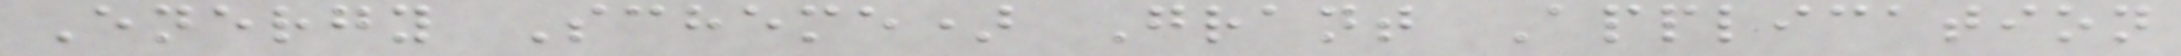Energy Scheme) Grant Application
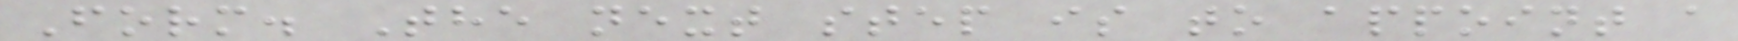Form. The next step is to appoint a
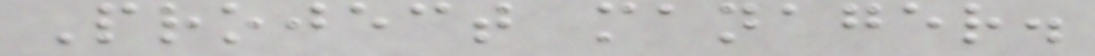Project manager.
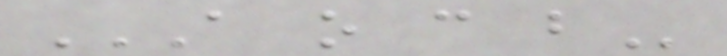A O C B
